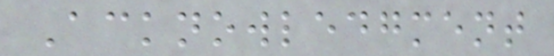Acknowledgment
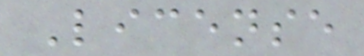License
